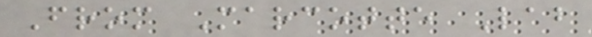From Marcotte Lab
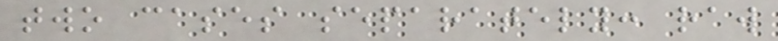two cases separately: raw
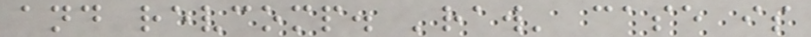and revcomp. 'raw' case is
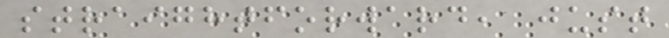straightforward, just
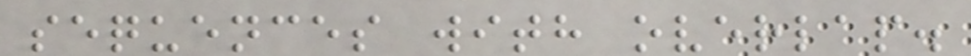sequences with overlap.
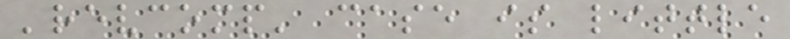'revcomp' case is little
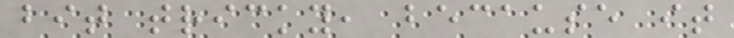bit tricky, because it
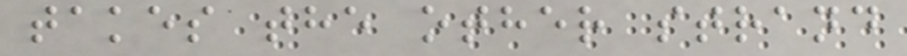takes the other strand
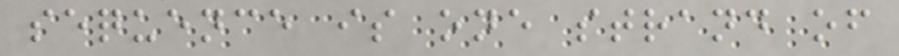sequence is one strand of
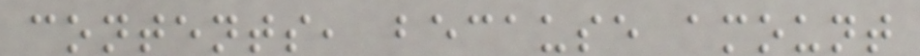contents, because amount
